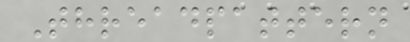Threadpattern
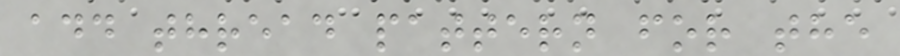add thread pattern for the
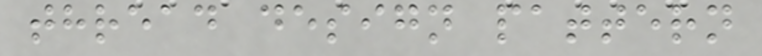thread design pattern
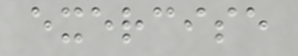exercise
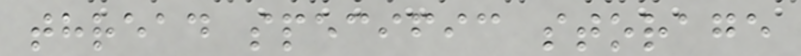thread specific storage
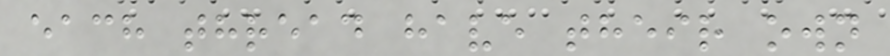each thread have their own
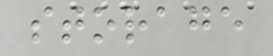storage
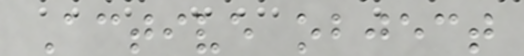Active object
